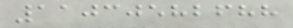11030582688
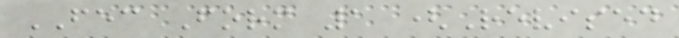FEC Form 1 (Revised
